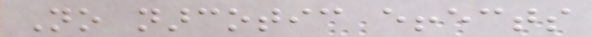No narcotic effects
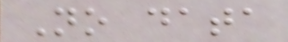No data
